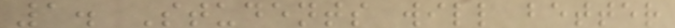1. Students will better
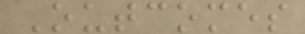Outcomes
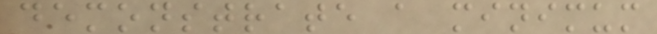demonstrate a minimum
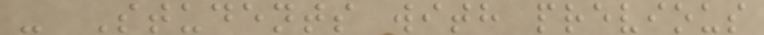- Students with previous
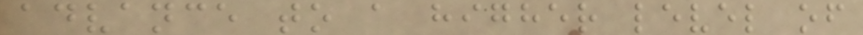advance to a higher level of
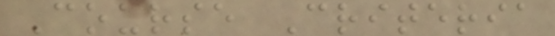Course Criteria
